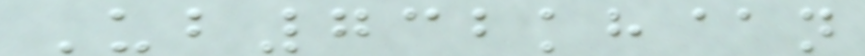Ub732kh@n
